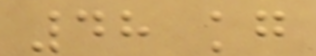48 kg
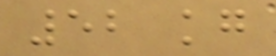52 kg
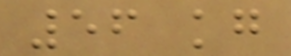56 kg
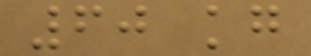60 kg
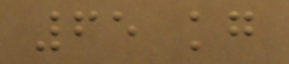65 kg
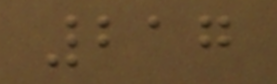217
